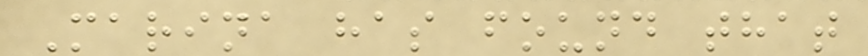Marina has found that
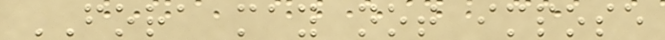FORA may not impose
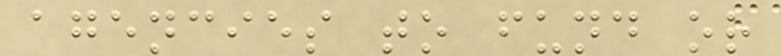agencies to fund or
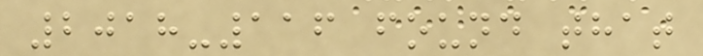2018-116 found that
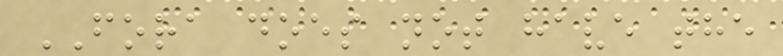FORA does not have the
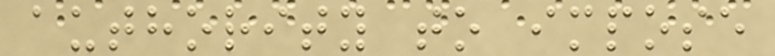authority to impose
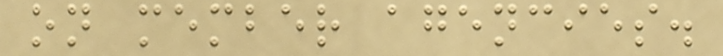on member agencies.
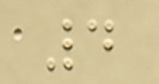4
